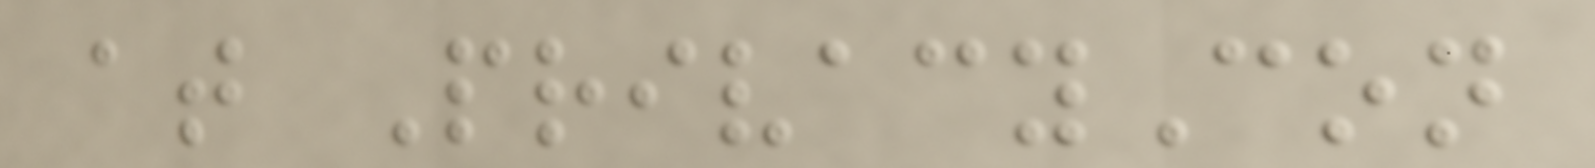at PrivacyCon
